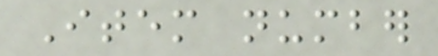Item number
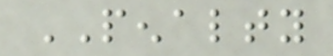PENALTY
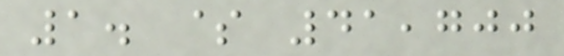1. $ 41,700
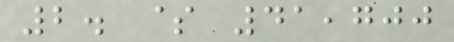2. $ 41,700
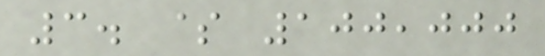3. $ 100,000
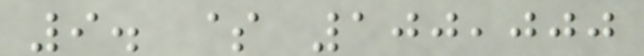9. $ 100,000
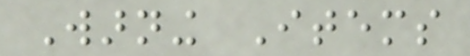Warning Items
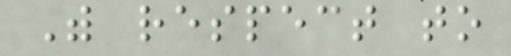With respect to
